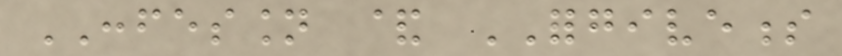CONFESSION & FORGIVENESS
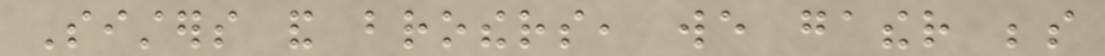Sisters and brothers, we gather beside
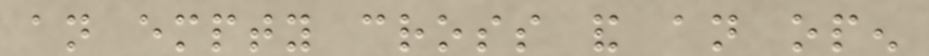an empty cross and an open
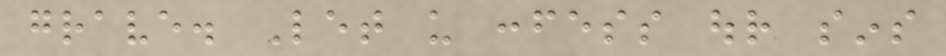grave. Let us confess our sins
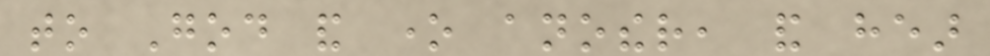to God and one another, and hear
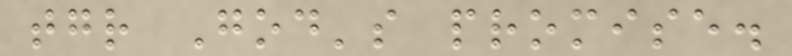together God's promise.
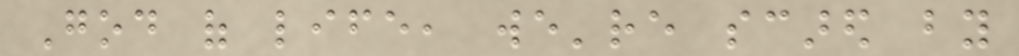God of life, we're scared by
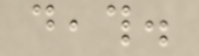death.
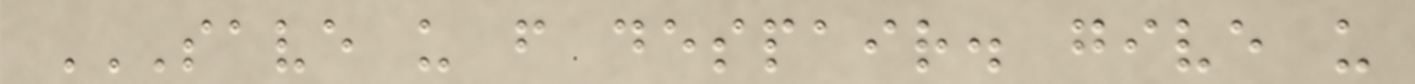SAVE US FROM DESPAIR. GIVE US
